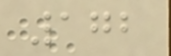172
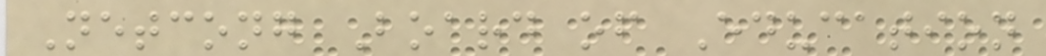Netcong Board of Education
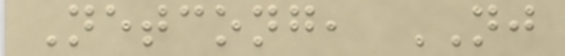Netcong, NJ
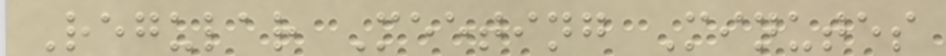Regular Meeting Minutes
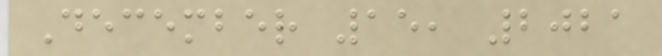December 15, 2021
